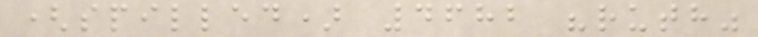(spilled) 4682 "ruth"
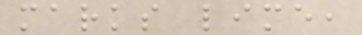marks lime,
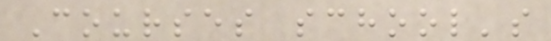Courses school's
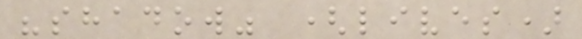"shadow" (lives)
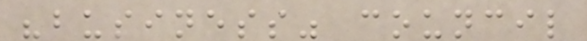"business" council
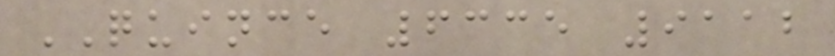QUINCE 6335 9112
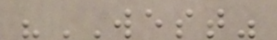"WEST"
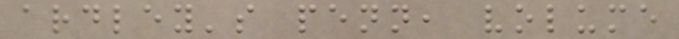ardley's penn, volume
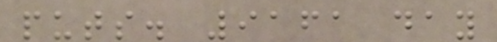puts. 9161 day
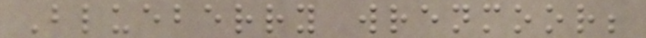Blueberry wrenmoor;
